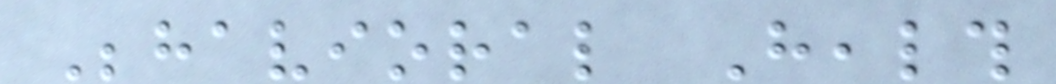Behavioral Health
